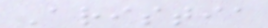Aristia
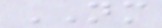NM
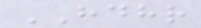HDHR
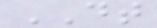DT
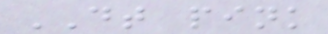DT pink
